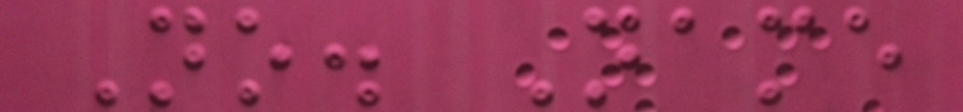No. Name
